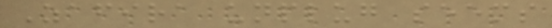Zafira unplug seems
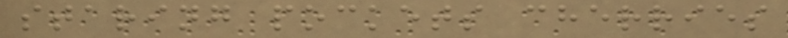staring pockets cherries
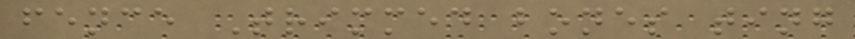fence Trimmed bones ting
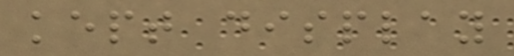kept display
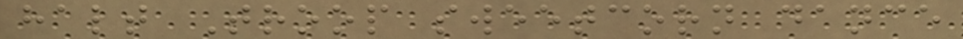halt Troop sweetcorn dance
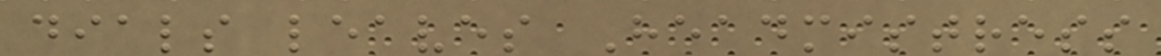dials leaves Headmistress
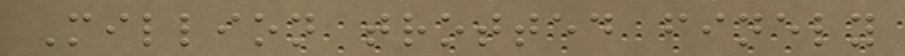Million trotted finely
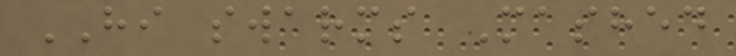HI swarms Mashed
